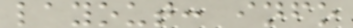layout: info
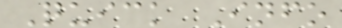Quick Info
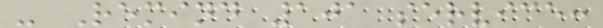- Remind 101 service:
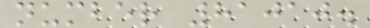number 81010.
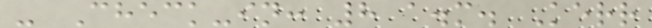- Check-in: 8 a.m. Kerr
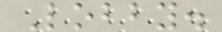Lobby.
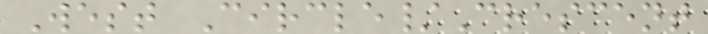West Circle/Crescent
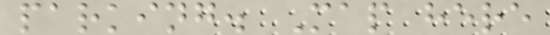parking. Map here
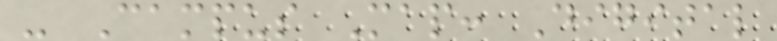- Campus Map: Digital
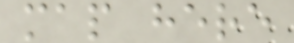map here
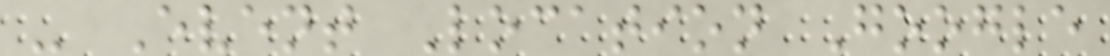- Event Location Google
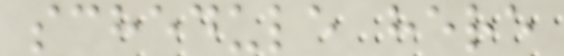schedule here
